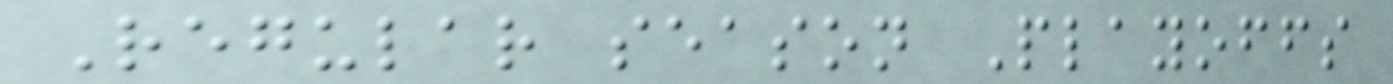Regular season Playoffs
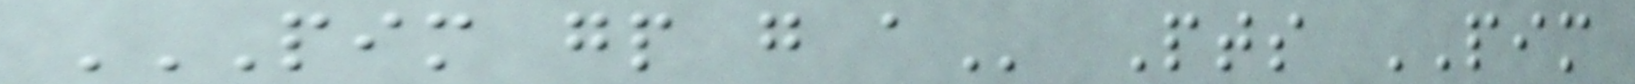PIM GP G A Pts PIM
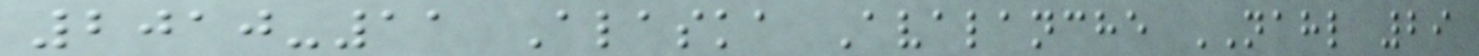2010-11 Alaska Avalanche NAHL 29
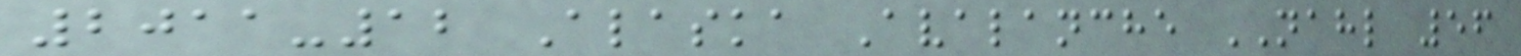2011-12 Alaska Avalanche NAHL 56
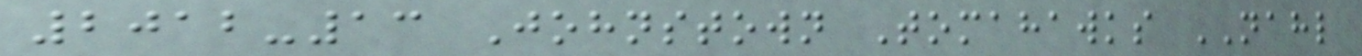2012-13 Johnstown Tomahawks NAHL
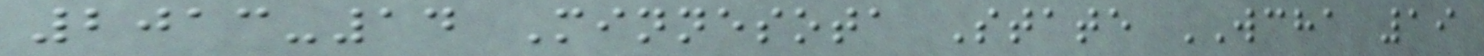2013-14 Minnesota State WCHA 19
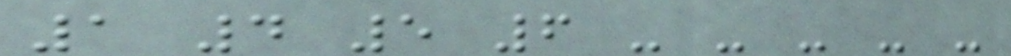1 4 5 6 - - - - -
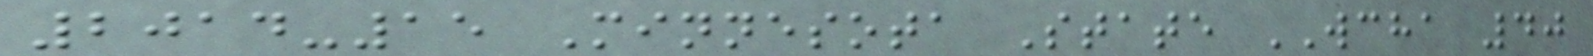2014-15 Minnesota State WCHA 40
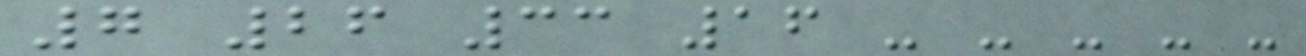7 26 33 16 - - - - -
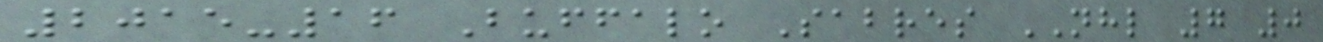2015-16 Buffalo Sabres NHL 7 0
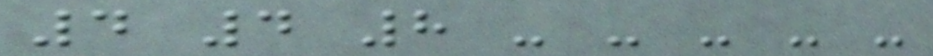4 4 8 - - - - -
